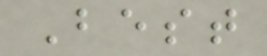Best
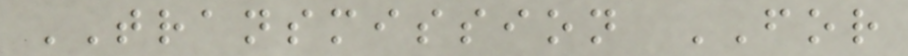TRANSMISSION FOR
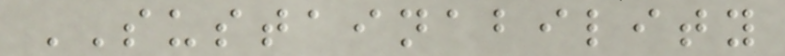SUSTAINABILITY
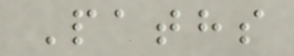Paths
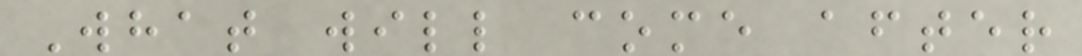What will come after
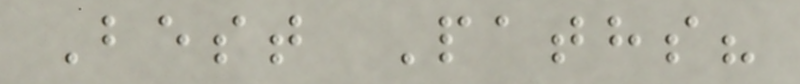Best Paths?
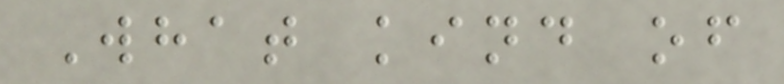What kind of
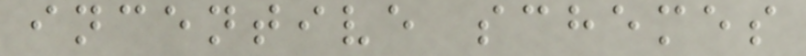incentive schemes
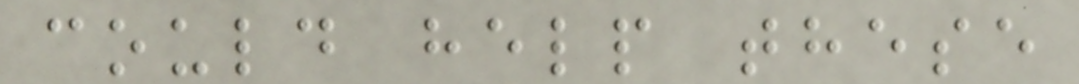could help these
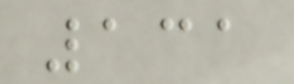131
